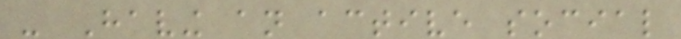- Having an active social
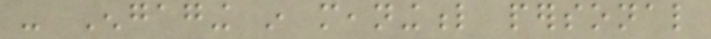- Engaging in meaningful personal
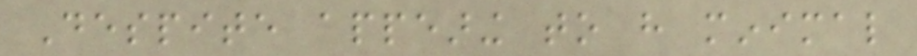Despite appearing to have minimal
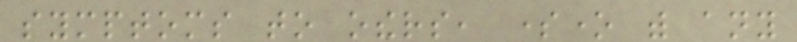symptoms to others, someone with any
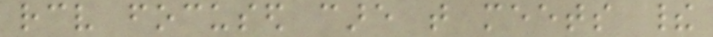receive focused care that meets their
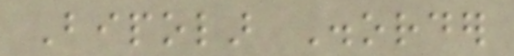Bipolar Disorder
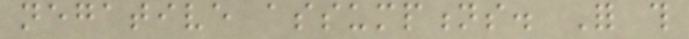negative assumptions. For this
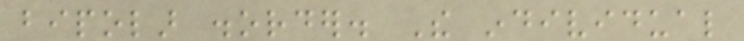bipolar disorder. The individual
